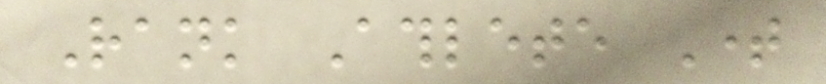Rank Athlete Time
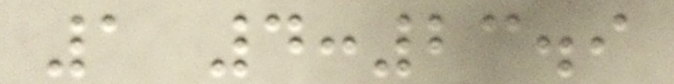1 4:23.9
